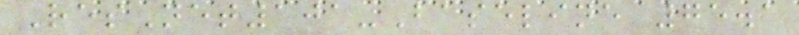ResNet101-Baseline 75.1
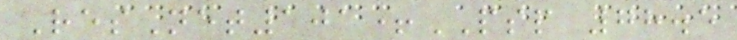ResNet101+PSP 78.5
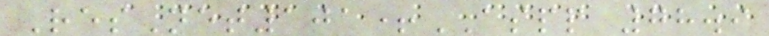ResNet101+ASPP 78.9
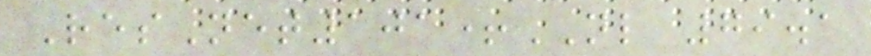ResNet101+NL 79.1
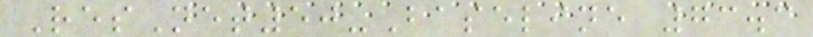ResNet50-Baseline 73.3
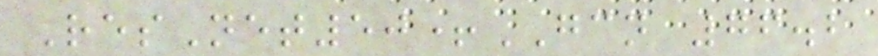ResNet50+GCN 76.2
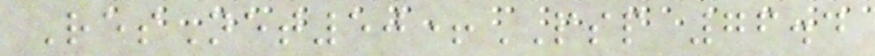ResNet50+PSP 76.4
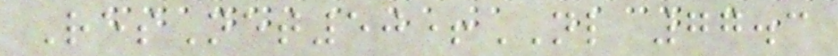ResNet50+NL 77.3
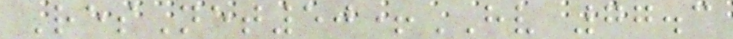ResNet50+HV 77.3
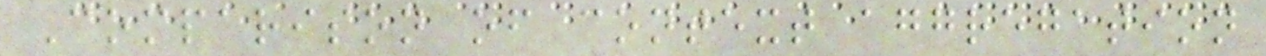Comparison of context aggregation
